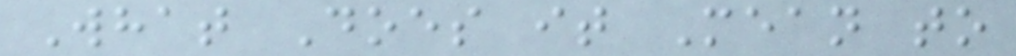What Does it Mean to
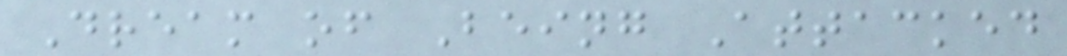Dream of Being Attacked
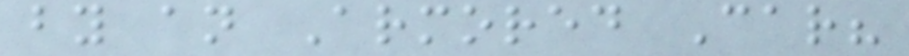by an Armored Car?
